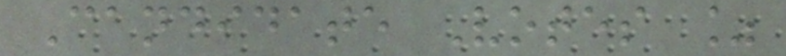Candidate Votes %
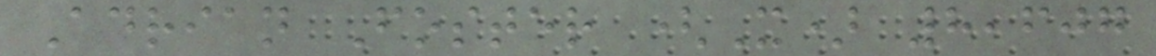Adrian Foster (X) 8,607
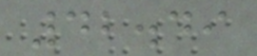42.49
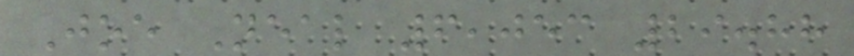Joe Neal 6,053 29.88
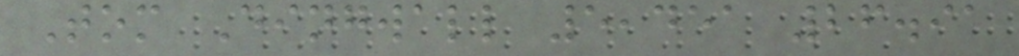Tom Dingwall 5,451 26.91
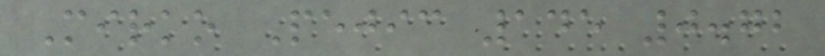Mirko Pejic 145 0.72
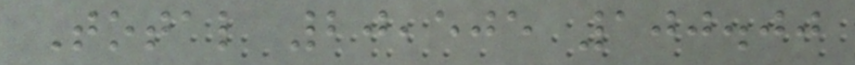Total 20,505 100.00
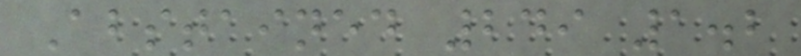Abstained 249 1.2
